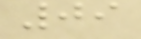09
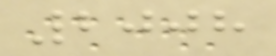2008
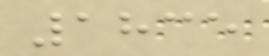1835
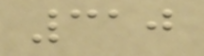310
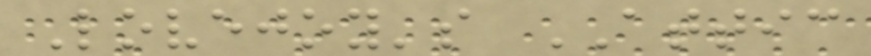Lovejoy's ATTIC
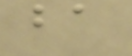ba
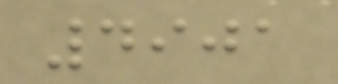4901
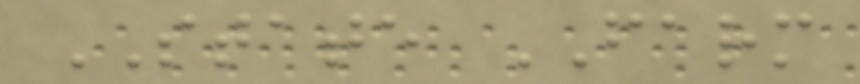STATE FARM
